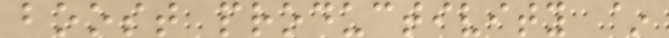boost productivity ~
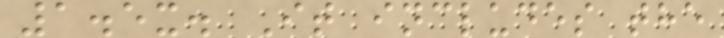1.5x. It includes the
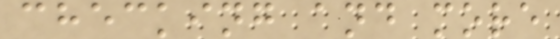checking and more
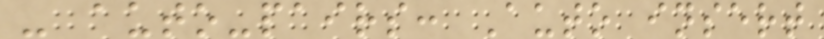- auto-pairs: Auto insert
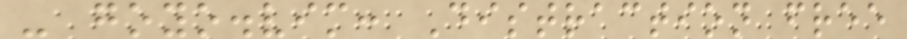- goyo.vim: Distraction free
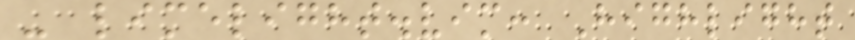- limelight.vim: Highlight
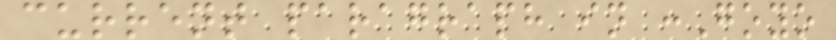current paragraph in :Goyo
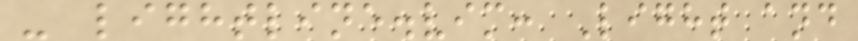- lightline.vim: Light and
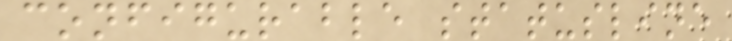configurable statusline
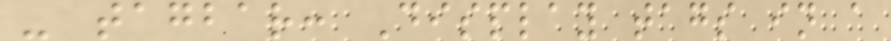- tagbar: Display tags in a
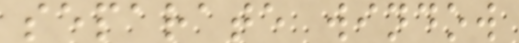separate window
